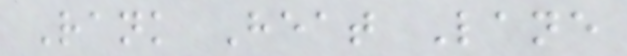Rank Heat Lane
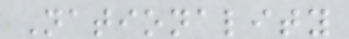Nationality
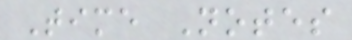Time Notes
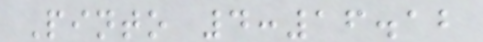Pinto 4:16.12
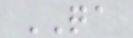QA
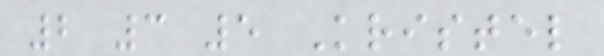2 3 5 Kristel
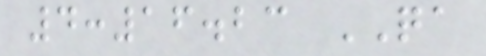4:16.23 QA
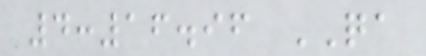4:16.96 QA
